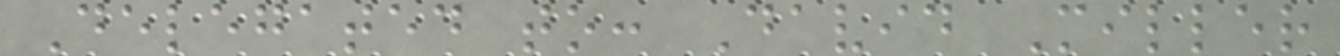Delegated to: David Miller
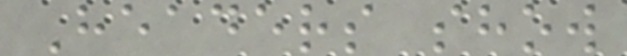Headers show
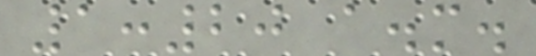1:20 a.m.
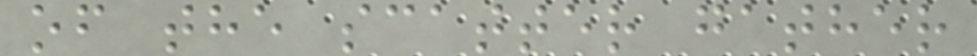of the scatter gather
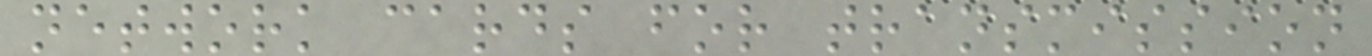network cards for transmission
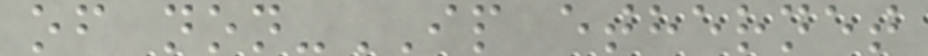of non-IP ethernet
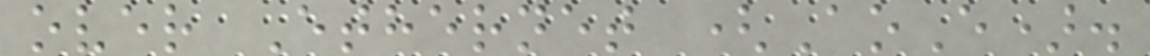over Ethernet (AoE).
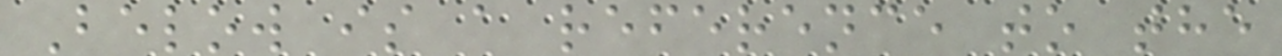Below is a reference to the
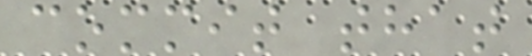commit that
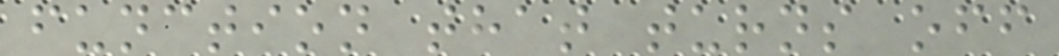function that turns off
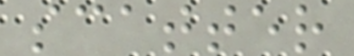scatter
